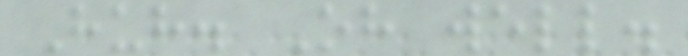Huh. Oh well.
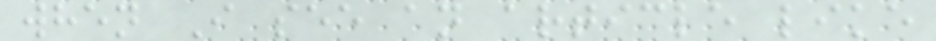when I see an article like
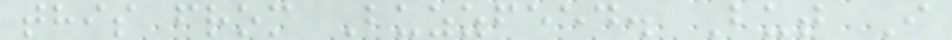this from Buzzfeed. But I
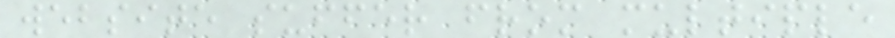website suffer from multiple
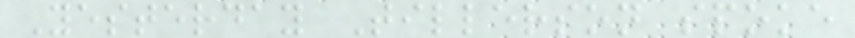Yesterday Tillerson spoke
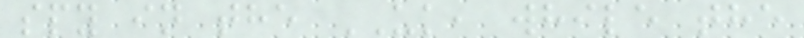spy in the UK, while the
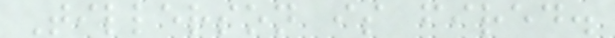Tillerson is fired.
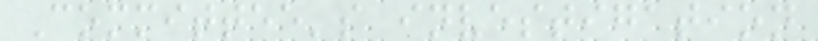Committee's investigation
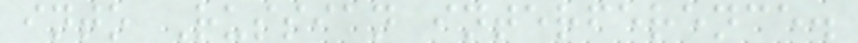into Russian interference.
